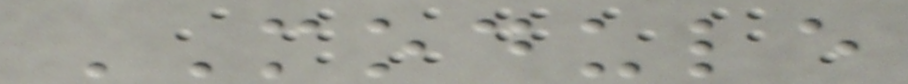MODULE
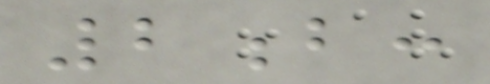2b:
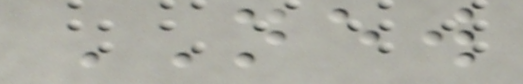NEW
